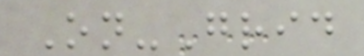On-Grid
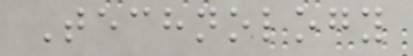Technology
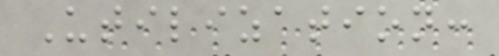Utilization:
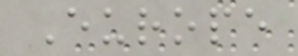Europe
